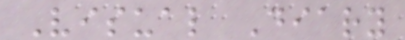Visual Diary
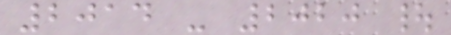2014 - 2020 |
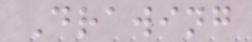Drawing
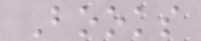Books
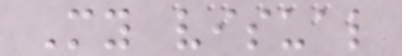My visual
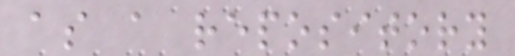as a repository
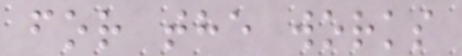for the works
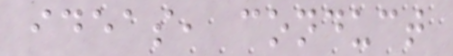ideas, conduct
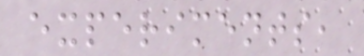experiments,
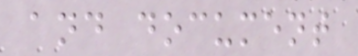and document
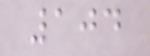104
